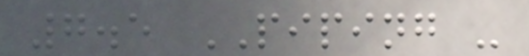7.5 PIPING -
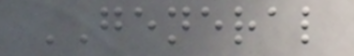GENERAL
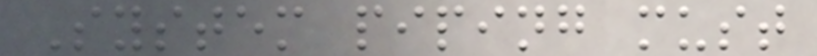System piping must
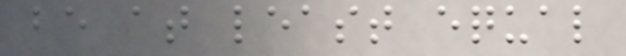be at least equal
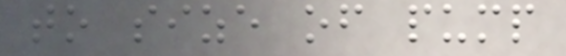to size of pump
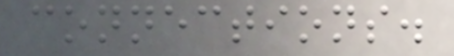connections.
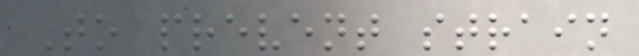To prevent strain
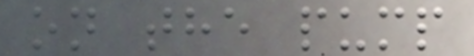on the pump
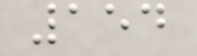154
